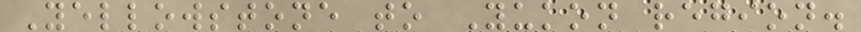Yellowstone to Yukon region.
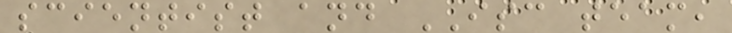scientist and ISC team,
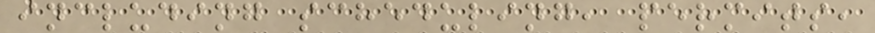including scheduling, permits,
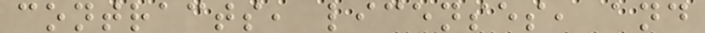contracts, licenses, and
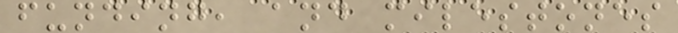funding, and milestones
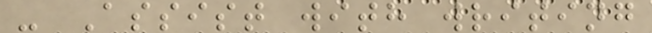- Assist with writing
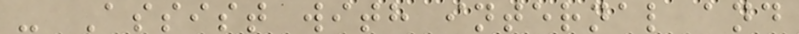- Assist with internal and
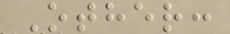Other:
